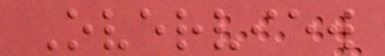Overview
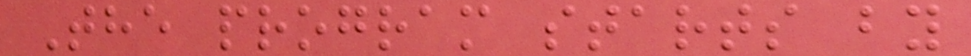The program starts by
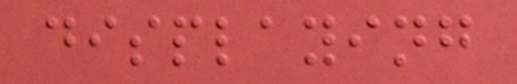displaying
